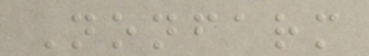Nonfarm
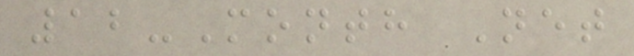12-Month Net
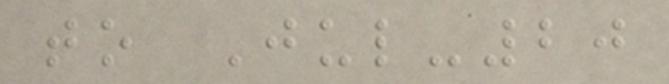to Jul-20
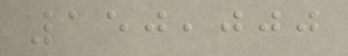150,000
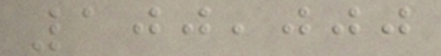100,000
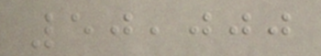50,000
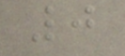0
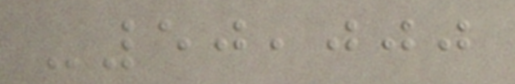-50,000
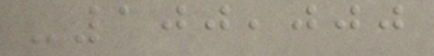-100,000
